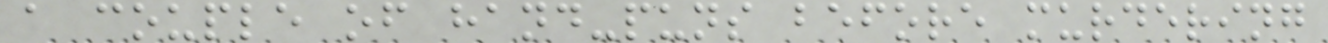a couple of hand-puns before murdering
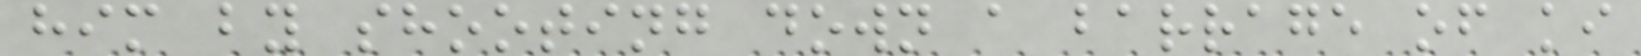him by shooting down a barrage of ki
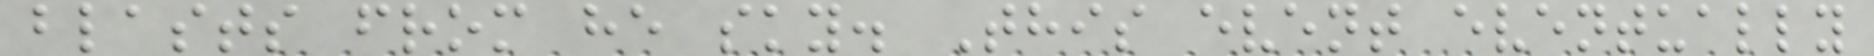blasts from he sky. This event eventually
